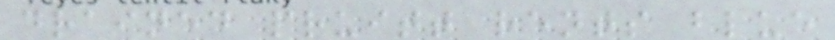drained pruitt rents blue
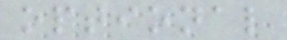optional
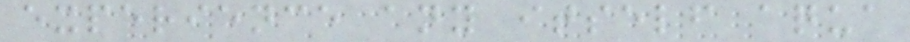experience any itself aqua
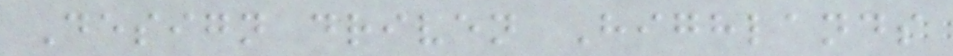Design driven Highlands
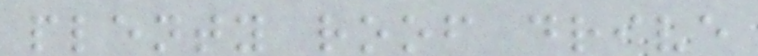plenty roof drive
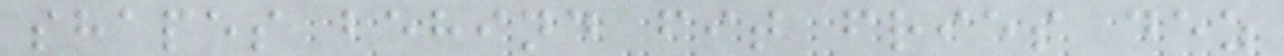shapes behind fit fries dez
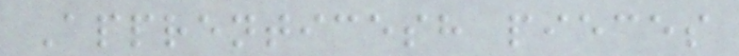Apprenticesh pieces
